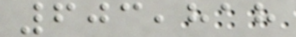603,818
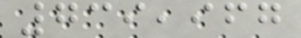739,967
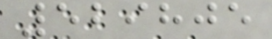529805
